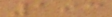193
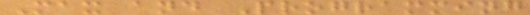Max and Programming
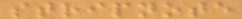stripnote
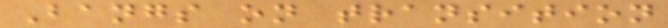Bangs on transition
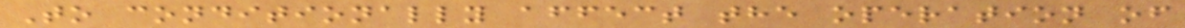To conditionally affect the operation of
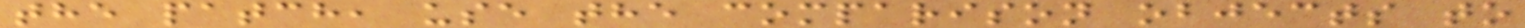the patch, use the comparison objects to
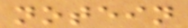notein
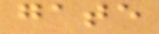gate
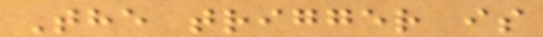The trigger is
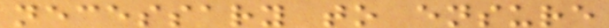necessary to ensure
